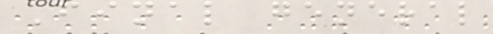Final general
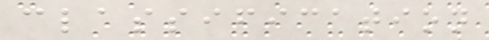classification
